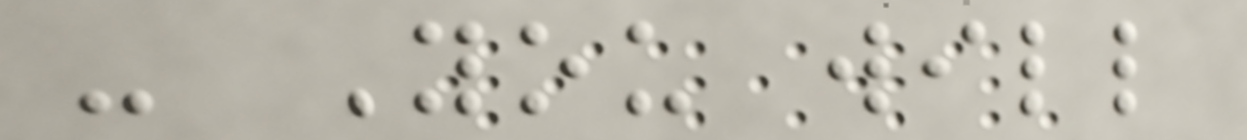- You will
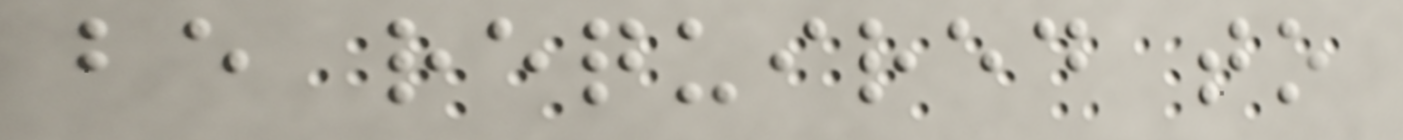be required to
